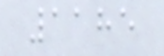1185
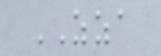ZZA
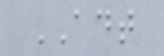ADT
